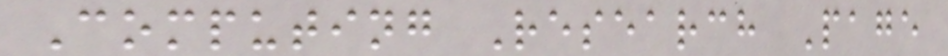Computing Research Page
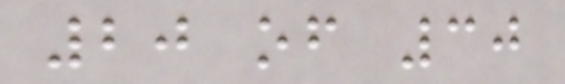20 of 30
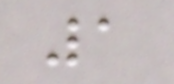1
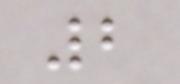2
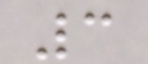3
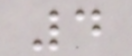4
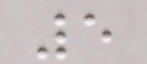5
